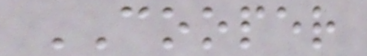COOPER
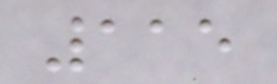115
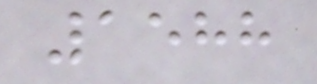1588
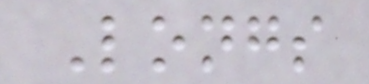Longs
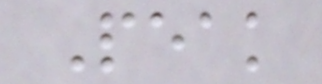Peak
